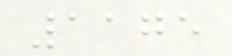1175
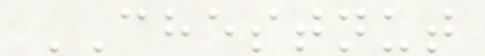CHESTNUT
